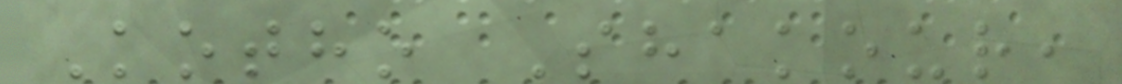Kotho Shakour,
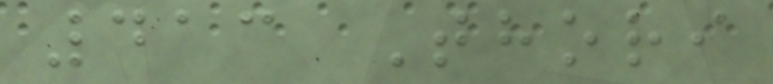413 Thori
